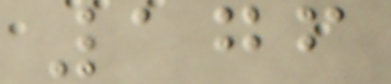176
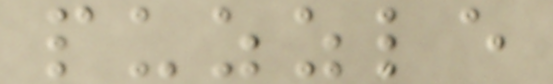puzzle
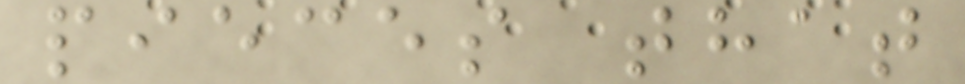pieces that
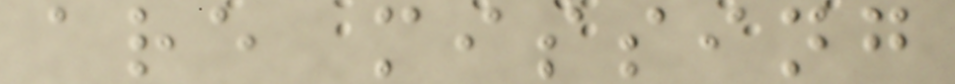are missing
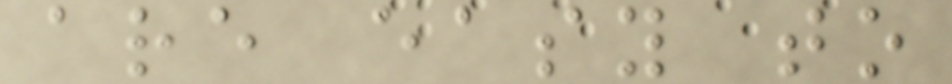are easy to
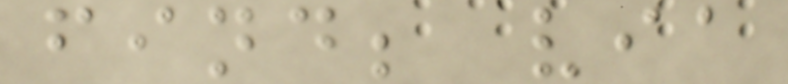find; via
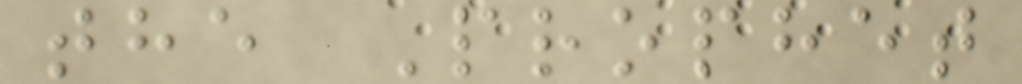the Prophet
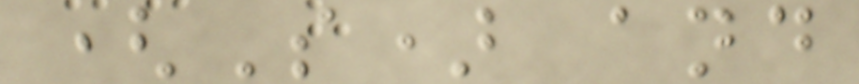(S) and
